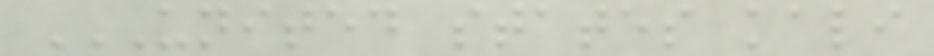UNITED STATES KALI
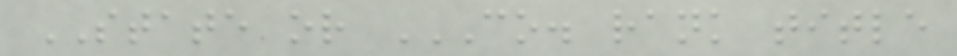STATE or CO. RANK TITLE
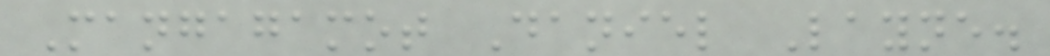Mangagamot Daniel Layne.
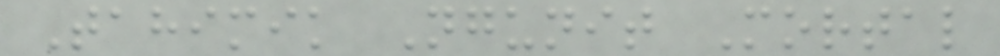Tahimik Ngunit Mortal
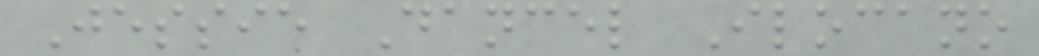Jessie Dancel Ilocano
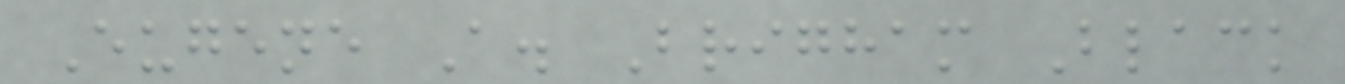Eugene A. Brigham Black
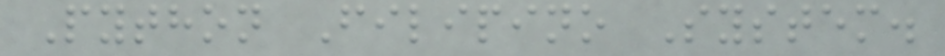Python Filipino System.
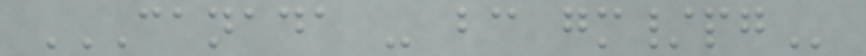CANADA - BC GM/PG
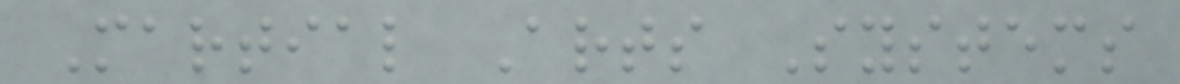Martial Arts Systems
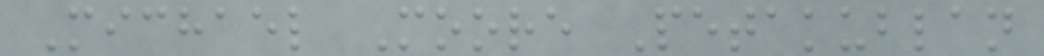Michael Moore Petakublan
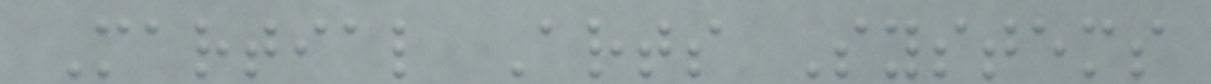Martial Arts Systems
